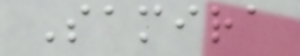Samira
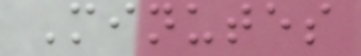Minutes
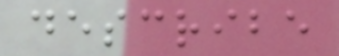describe
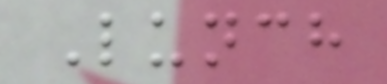Lunch
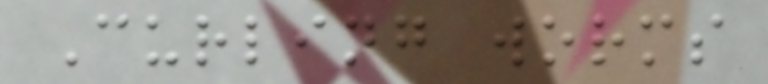Curling worms
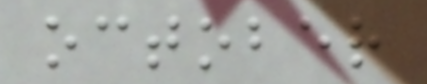october
